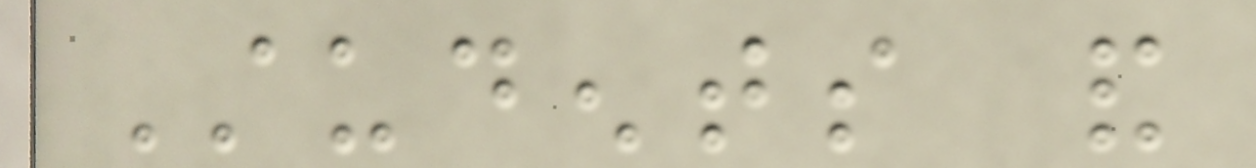Students and
